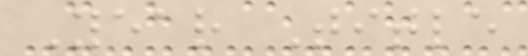Year Title
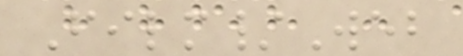Film/Web
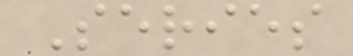Series
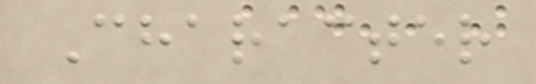Character
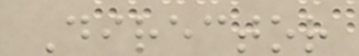Director
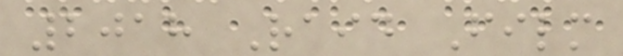2018 Raid Film
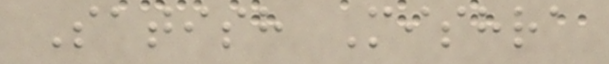Satish Mishra
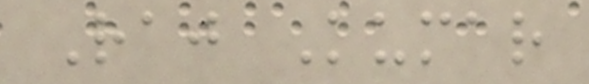Raj Kumar
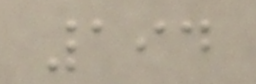194
